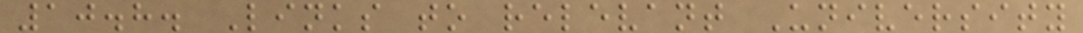10.8. Links to relevant University
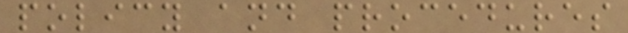policy and procedures
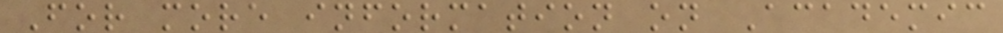For more information on Academic
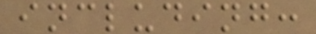including:
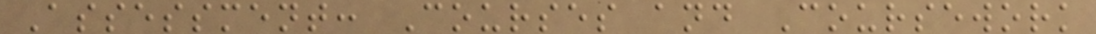Assessment: Courses and Coursework
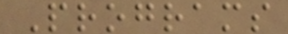Programs
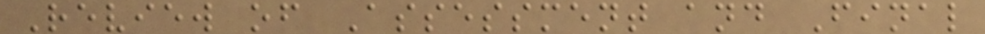Review of Assessment and Final
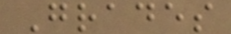Grades
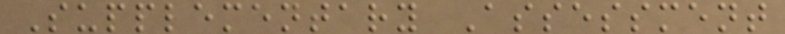Supplementary Assessment
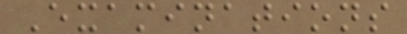Examinations
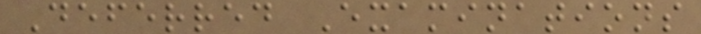Deferred Examinations
